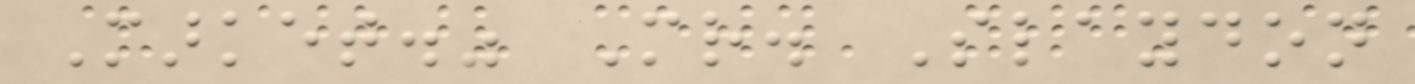Market." Mr. Slaydon
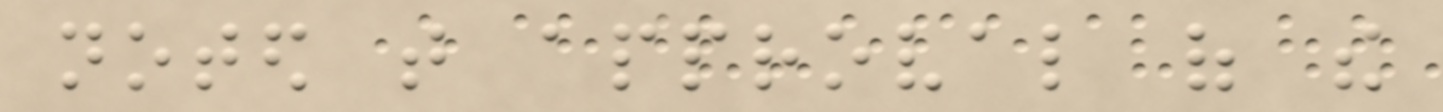noted that approval of the
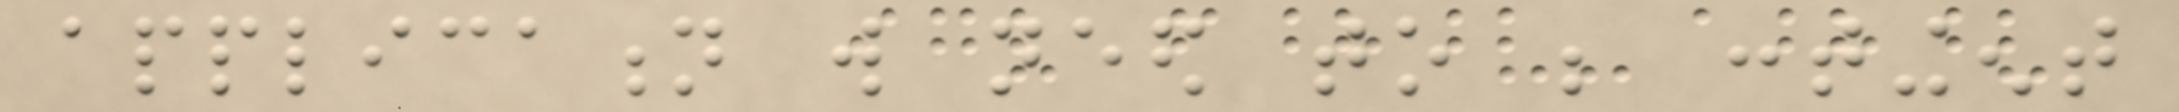application will need to be contingent
